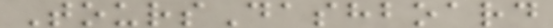ToursDashboard
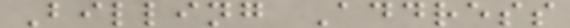Billing Address
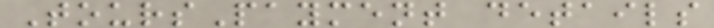ToursPayment details
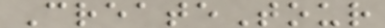CreateTour
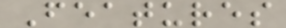Features
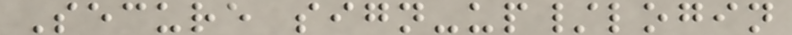Secure sign-up/login
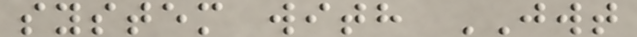system with JWT
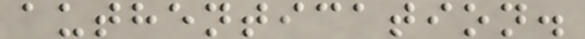authentication.
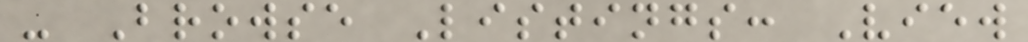- Browse Listings: View
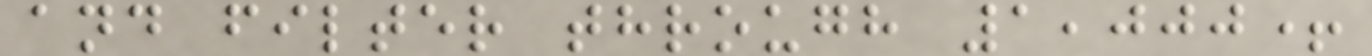and filter through 1,000+
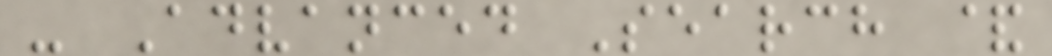- Advanced Search &
